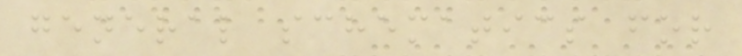general schematics for
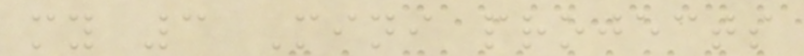my 3 Mini projects
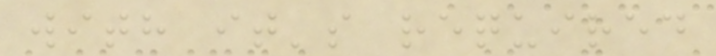with it's required
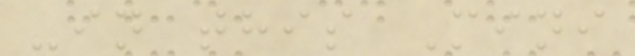-in this Mini
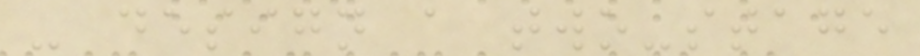- design a two-stage
